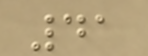41
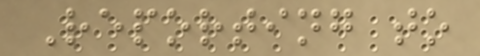Reporting to
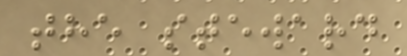the steward
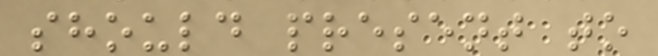should present to
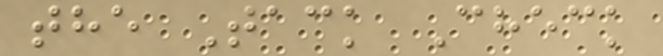the Tack Check
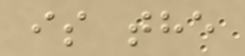is the
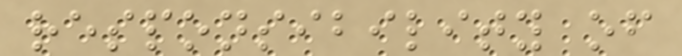responsibility of
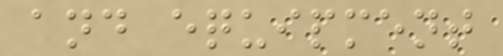and equipment
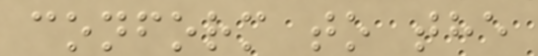conform to the
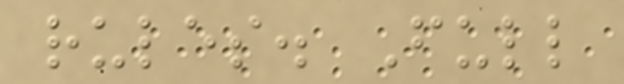rules. Full
